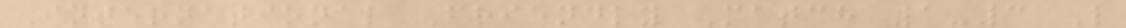International Friendly Match 1-3 L
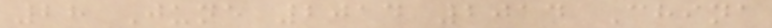28 June 2014 2014 China
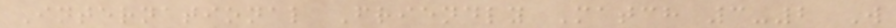International Friendly Match 3-2 W
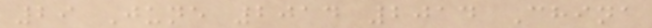29 June 2014 2014 China
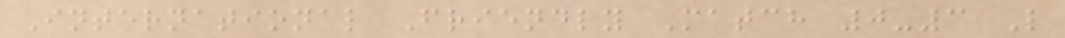International Friendly Match 0-3 L
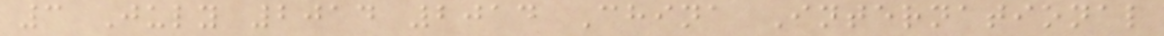3 July 2014 2014 China International
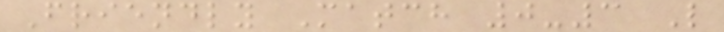Friendly Match 0-3 L
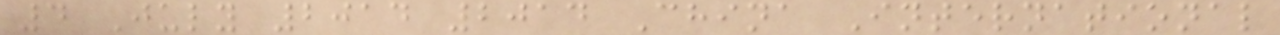4 July 2014 2014 China International
